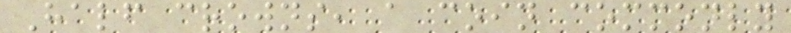Half crowns, a coin commonly
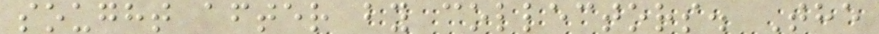sought after by collectors. The
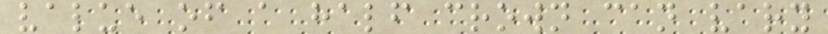value of a half crown can vary
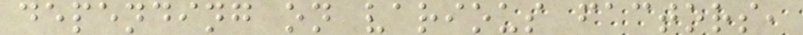depending on various factors,
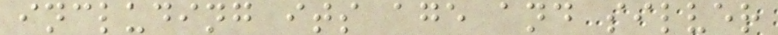including its age and silver
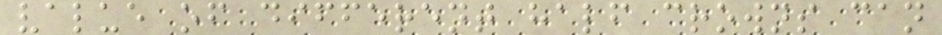value of different half crowns can
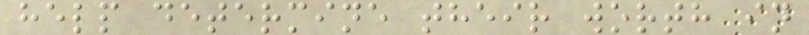help determine their worth in
